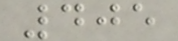405
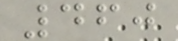460
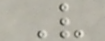V
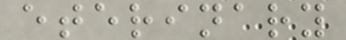eterinary
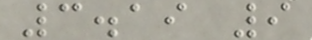3.19 9
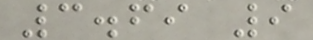3.69 9
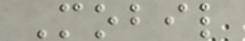Mobil
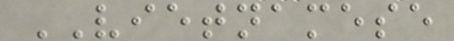VIETNAMESE
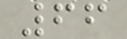66
